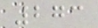273
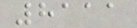8111
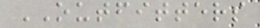OUTFITTERS
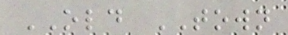OLD TOWN
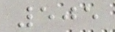505
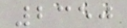2350
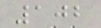102
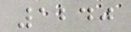1240
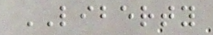LIBERTY
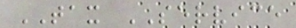TAX SERVICE
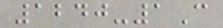1240-1C
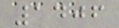1406
